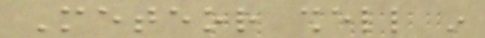Meteor shell in
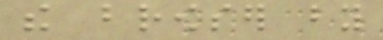the browser by
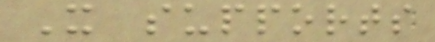It supports
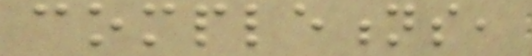completions,
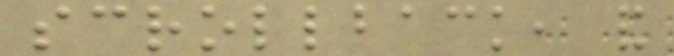scrollback, and
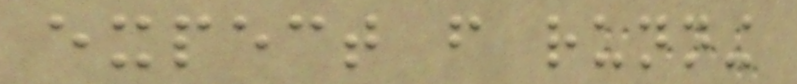expect from running
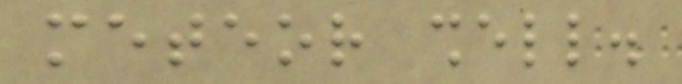meteor shell.
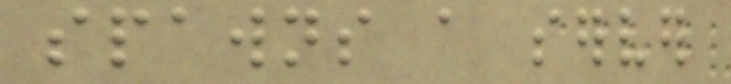spawns a server
